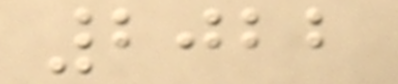2022
